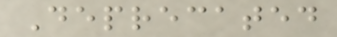Deprecated
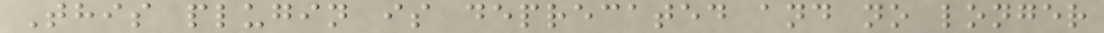This plugin is deprecated and no longer
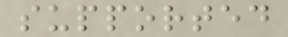supported
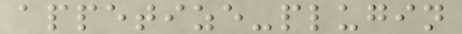appetize-plugin
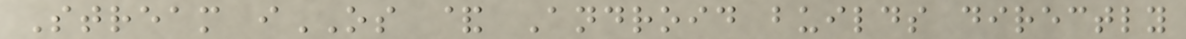Stream iOS & Android builds directly
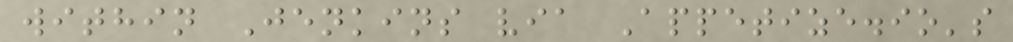within Jenkins via Appetize.io's
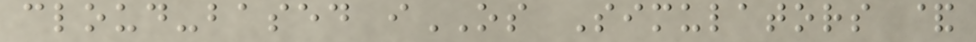cloud-based iOS Simulators &
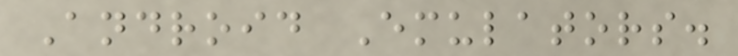Android Emulators.
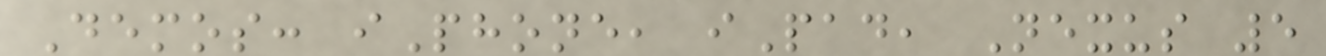Demos: iPhone, iPad, Nexus 5
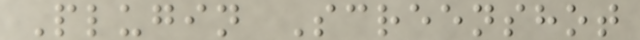Plugin Screenshot
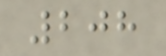208
